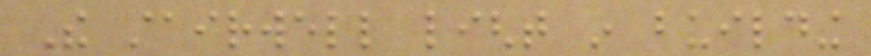The stairwell light in building
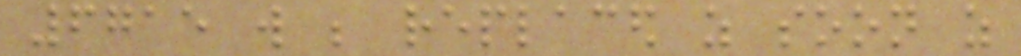6715 will be replaced as soon as
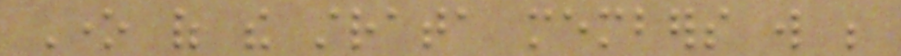One of the strata members will be
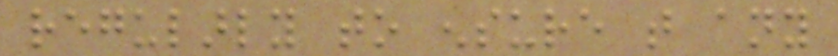regularly to ensure that any
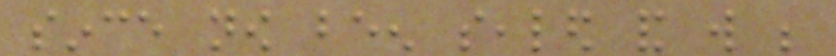since now been sealed and will be
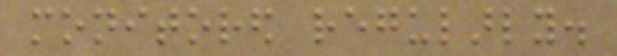monitored regularly.
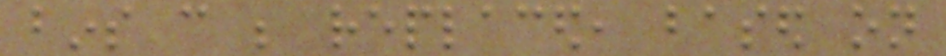bins can be replaced, based on
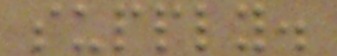supply.
